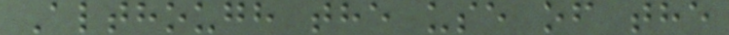Although the use of the
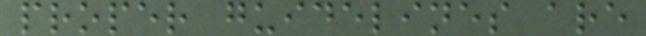proper guidelines are
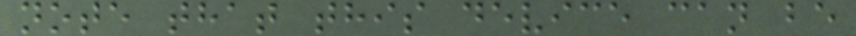note that this device can be
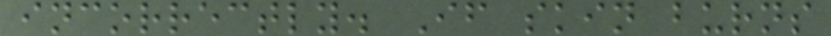incorrectly. If skin burns
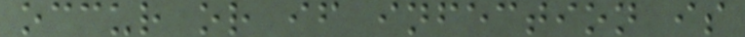occur or if infection is
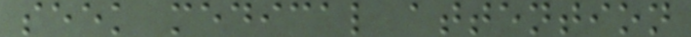seek medical attention
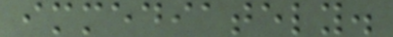immediately.
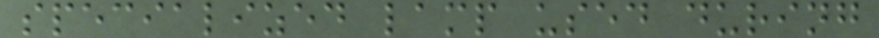specialized lamp used during
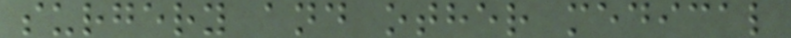surgery and other medical
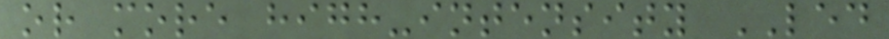or more high-intensity LED
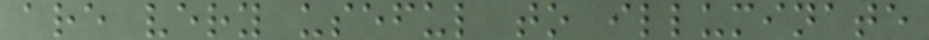are very useful to illuminate
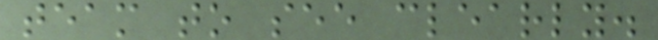team to see clearly.
